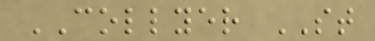COLLYER ST
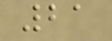21
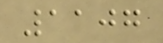1107
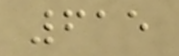615
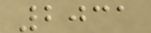2031
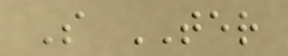S TER
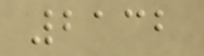2132
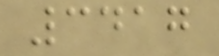3417
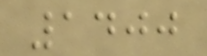1400
